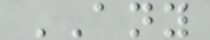ANY
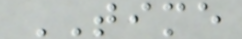TIME
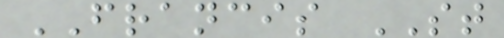FRANCIS ST
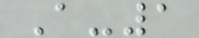A-1
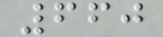660
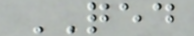QED
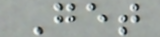Get
